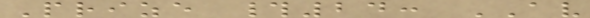Prize #24: AV
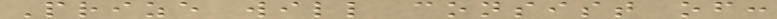Prize will consist of:
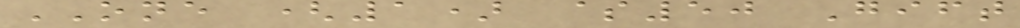ONE (1) $50 Gift
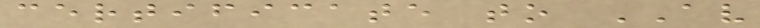certificate to AV
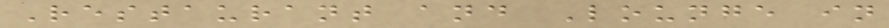Restaurant and Lounge in
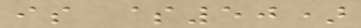is $50)
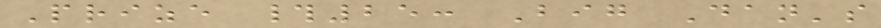Prize #25: Big Dan's
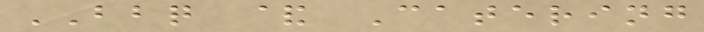BBQ & Catering
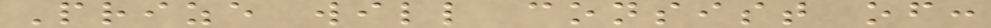Prize will consist of:
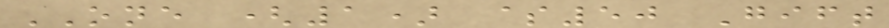ONE (1) $50 Gift
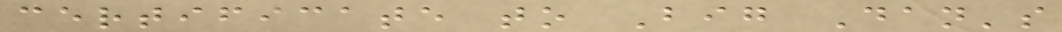certificate to Big Dan's
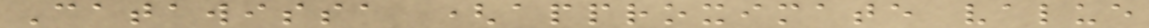Catawissa (approximate value
